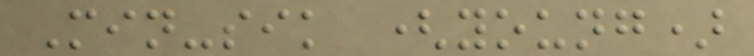Min-sik (young)
